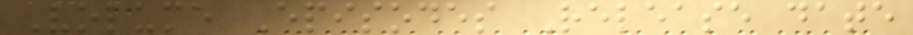Volume Episodes Release date
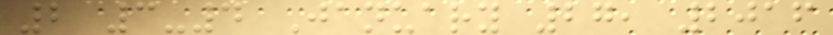2 3-4 January 27, 2016
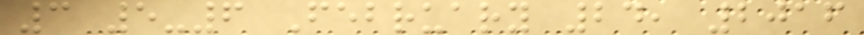3 5-6 February 24, 2016
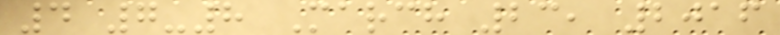4 7-8 March 23, 2016
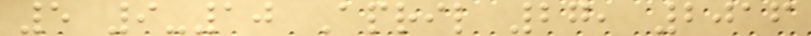5 9-10 April 27, 2016
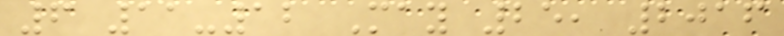6 11-12 May 25, 2016
